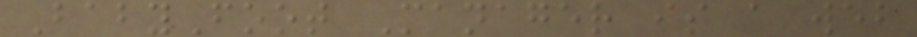BabyFoot Manager is a web
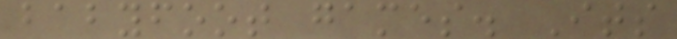babyfoot games. Its
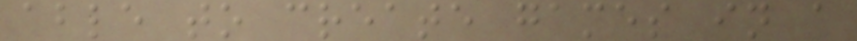able to create games in a
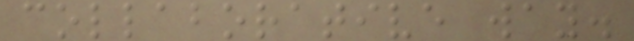collaborative way.
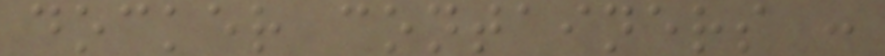docker containers :
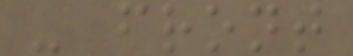- front
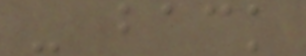- back
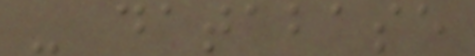- database
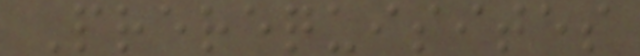Prerequisites
